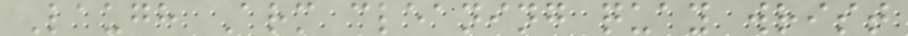Laugh Arm cleaning quay wrist
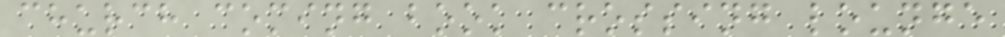church coming book crossing lounge
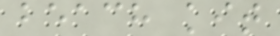beach kit
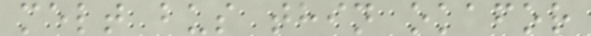melt bus thin okafor
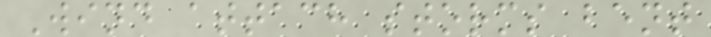Wind attach storms bent
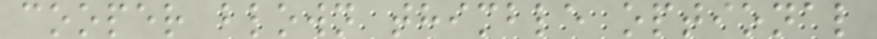cooper blown thimble optional
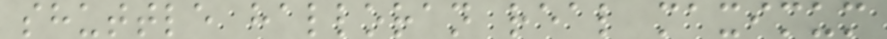shuttle halloran real maximum
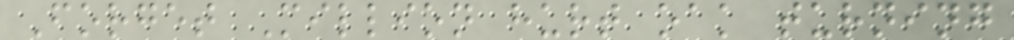Forget Million hurt oak turning
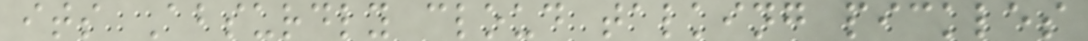its Absurdly cloud talking pickles
